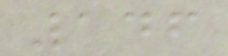146
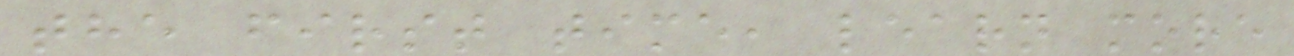the first time, learn more
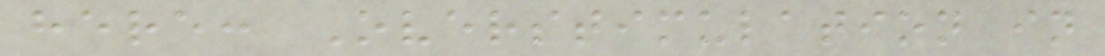here: Overstimulation in
